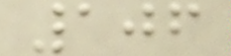106
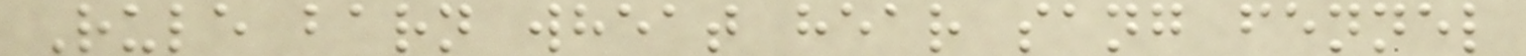Rule barn wheat hear sang fennel
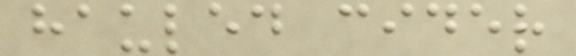hauled cider
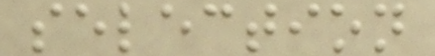selection
